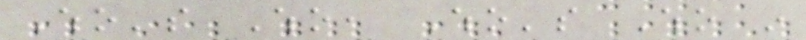Who's Who, Who's Who in
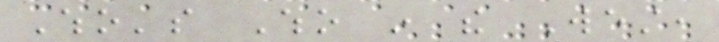Who's Who in the West,
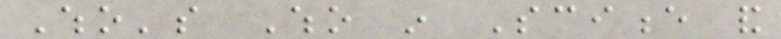Who's Who in Science and
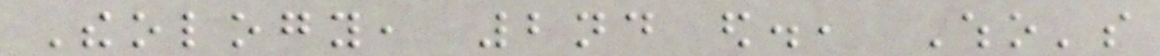Theology, 2nd ed., Who's
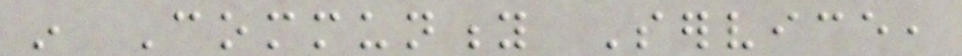in Community Service,
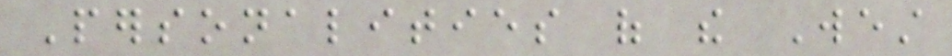Personalities of the West
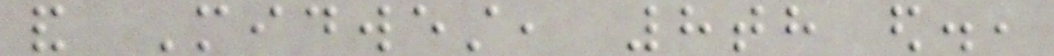and Midwest, 8th ed.,
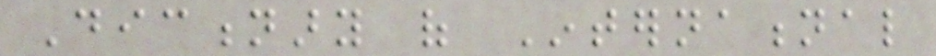Dictionary of International
